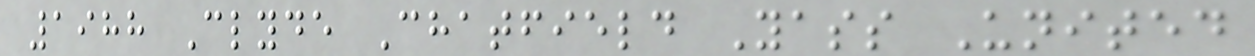1988 Clyde Chatfield Yass United
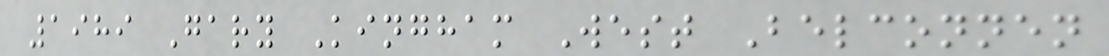1989 Gary Kingham West Belconnen
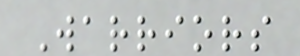Warriors
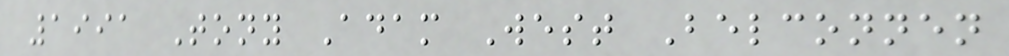1991 Tony Adam West Belconnen
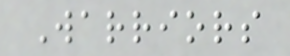Warriors
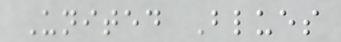United Blues
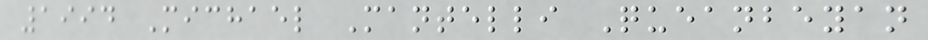1994 Michael Mantelli Queanbeyan
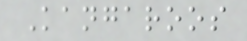Kangaroos
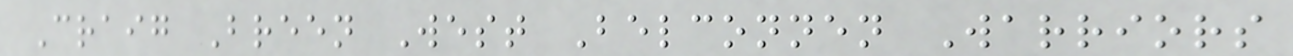Craig Breen West Belconnen Warriors
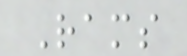Rams
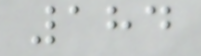184
